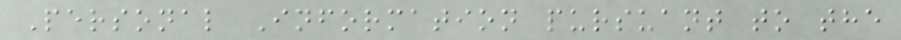Personal Information pursuant to the
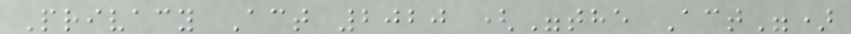Privacy Act 2020 ("the Act")
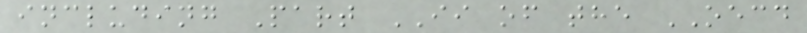including Part II of the OECD
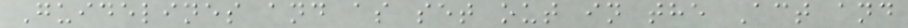Guidelines and as set out in the Act and
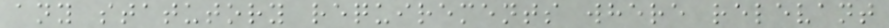any statutory requirements where relevant
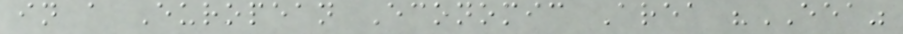in a European Economic Area "EEA"
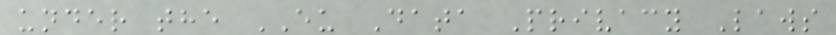under the EU Data Privacy Laws
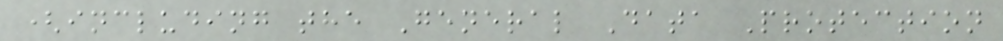(including the General Data Protection
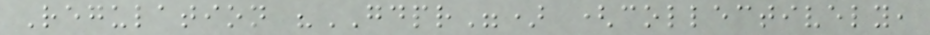Regulation "GDPR") (collectively,
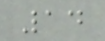14
